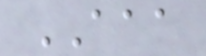AAA
